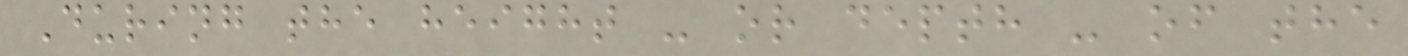During the height - or depth - of the
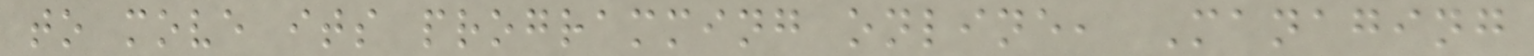to move its programming online, Managing
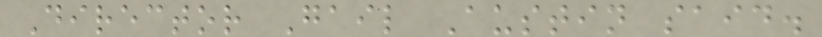Director Gail Austin said.
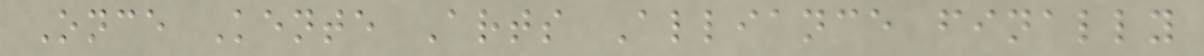Once Kente Arts Alliance finally
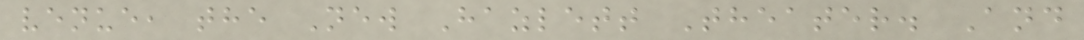venue, the New Hazlett Theater. And
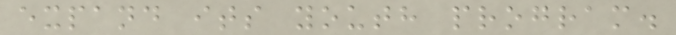expand its youth program.
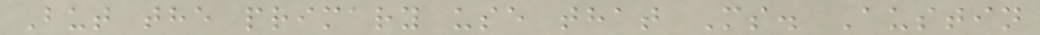But the primary use that Ms. Austin
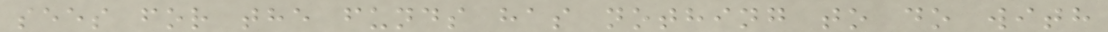sees for the funds has nothing to do with
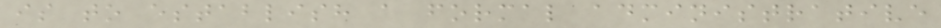is to establish a formal administrative
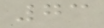73
